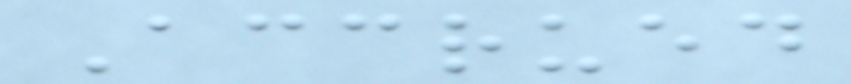Accrued
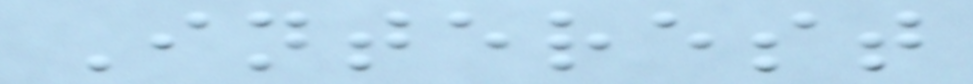Interest
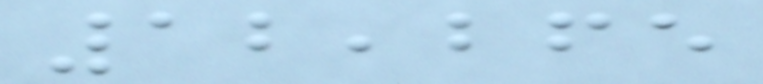12,265
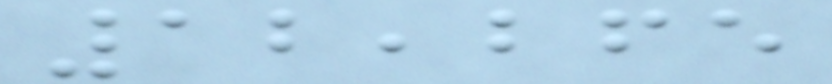12,265
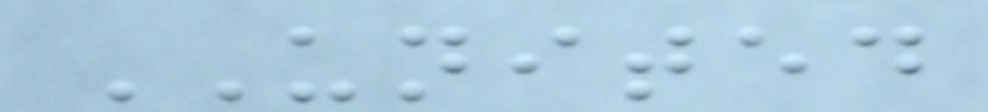UNITED
